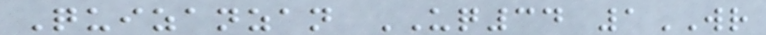Quizanzan UQ34 1WR
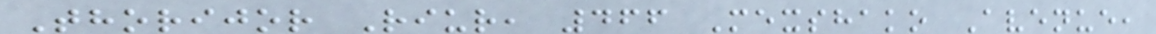Thorijor Riur, 466 Mexshako Avenue,
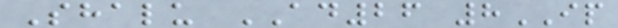Shalu AD26 8IP
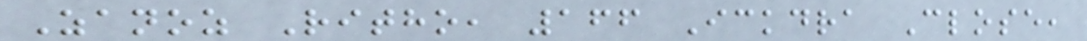Zanoz Ritho, 166 Ickdra Close,
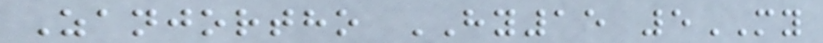Zanjortho HY15 5MY
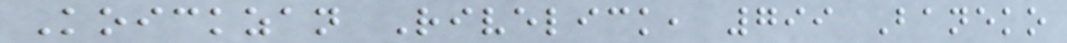Koickzan Rivelick, 799 Baneko
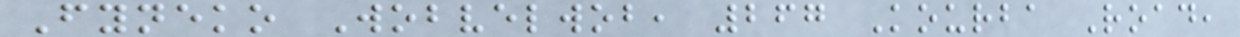Fyneko Wobvelwob, 267 Kourba Road,
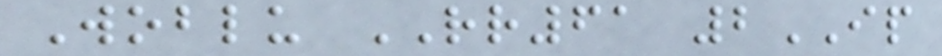Woblu RR61 2IP
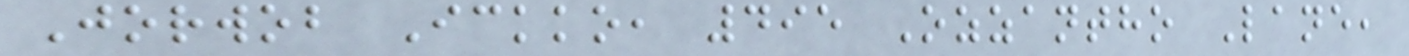Jorwob Ickko, 495 Ozzantho Lane,
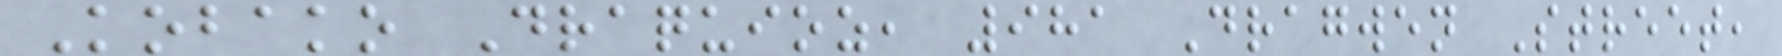Kobako Draquioz, 981 Dragwen Street,
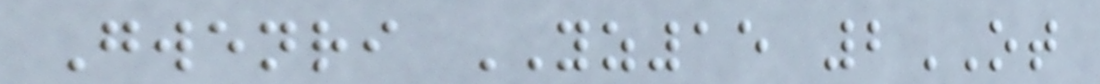Gwenri YZ15 2OT
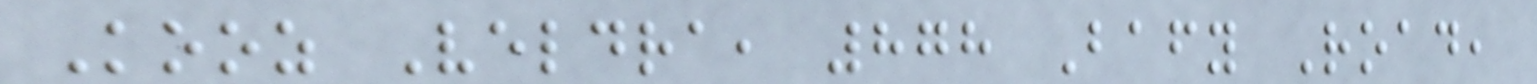Kooz Veldra, 878 Bafy Road,
